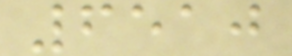6510
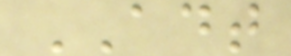ADT
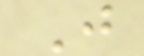J
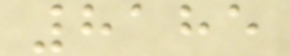8185
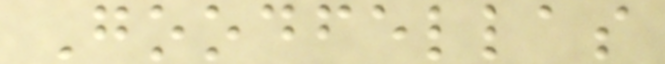Goodfellas
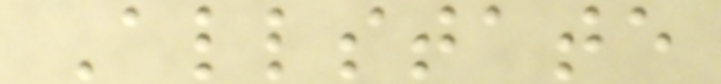Allstate
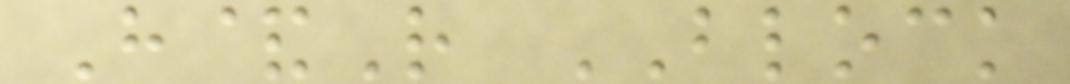H&R BLOCK
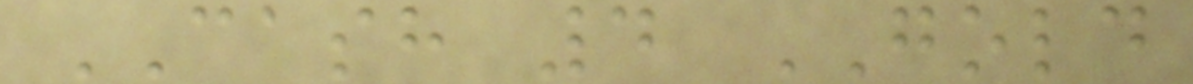CASH 4 GOLD
